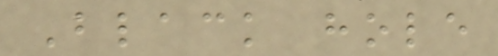Black hole
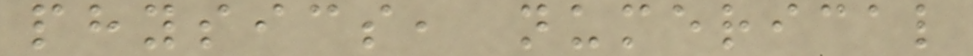physics, numerical
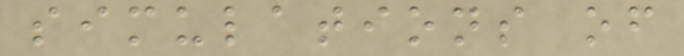simulations of
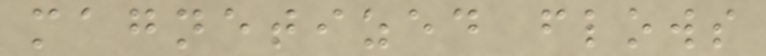magnetized flows
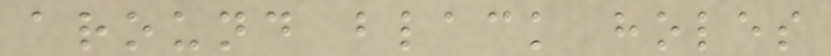around black holes
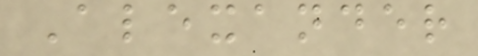Alexander
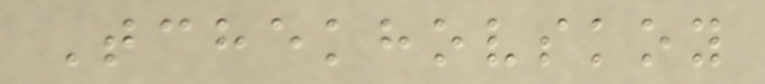Tchekhovskoy
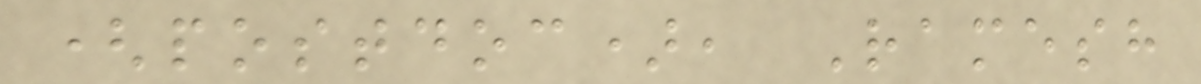(postdoc), Ramesh
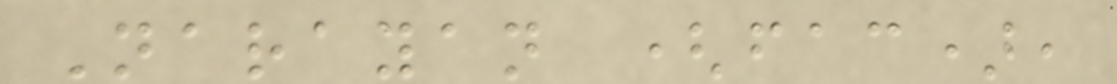Narayan (fac),
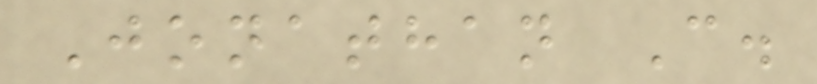Jonathan C.
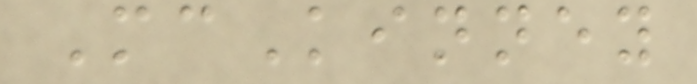McKinney
